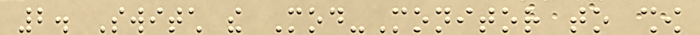2. Switch the Mod-Monitor to show
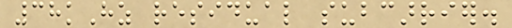38kHz residual subcarrier.
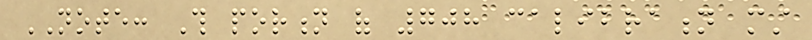NOTE: This portion of 708 calibration must
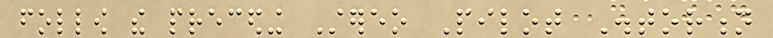follow the preceding Stereo Pilot Distortion
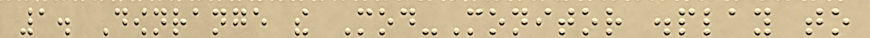1. Downrange the Mod-Monitor display to
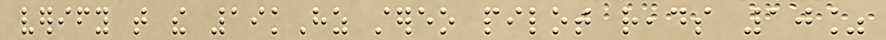verify that the 19kHz stereo pilot reads 10%
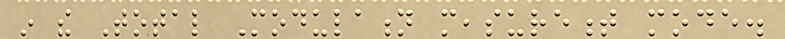in the Total Modulation measurement mode.
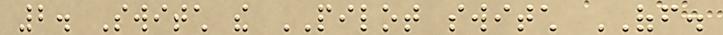2. Switch the PILOT switch OFF.
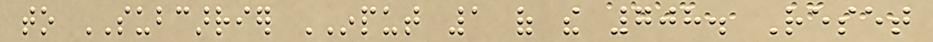to SUBCARRIER INPUT 1 of the 708. Reset
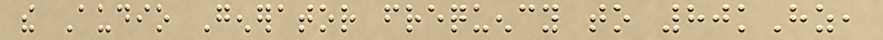the Audio Generator frequency to 80kHz,
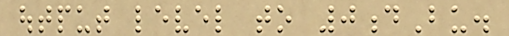output level to 0dBu.
